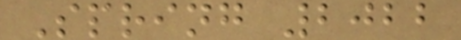Spring 2022
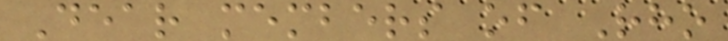Dear members of Rho
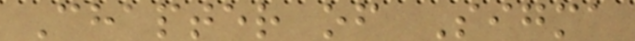Chapter of Sigma
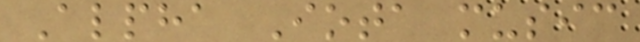Alpha Iota music
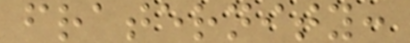fraternity:
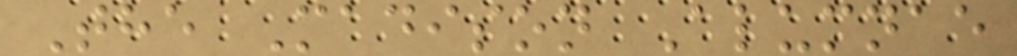The Madison Alumnae
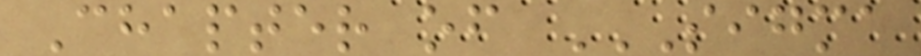Chapter of SIGMA
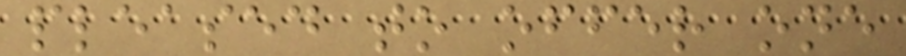pleased to offer one
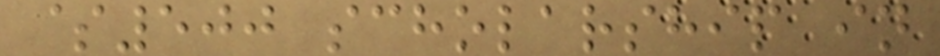$500 scholarship in
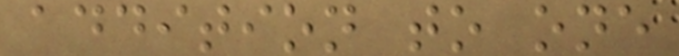addition to one
